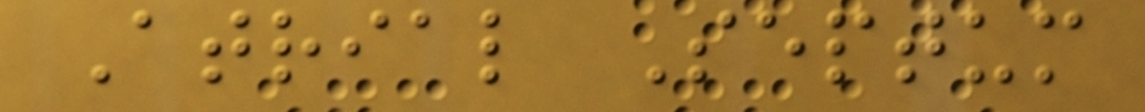Atrial Septum
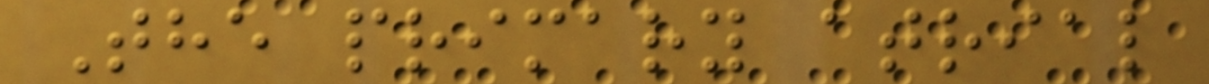The primary atrial
